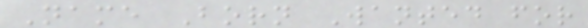Name Born Wanted for
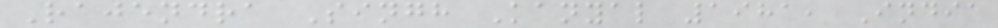Rajendra Singh Kanyal 1981, India
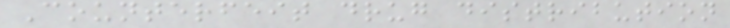Counterfeit drug distribution
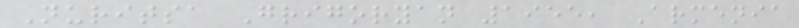Nuritsa Grigoryan 1955, Armenia
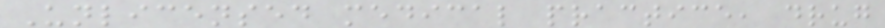Unlicensed medical practice, drug
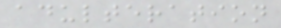adulteration
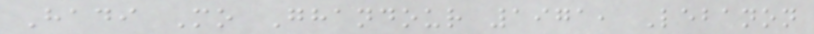Hadi Mo Ghandour 1971, Lebanon
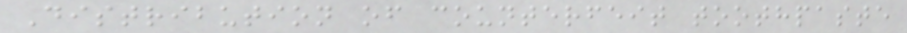Distribution of counterfeit toothpaste
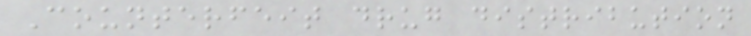Counterfeit drug distribution
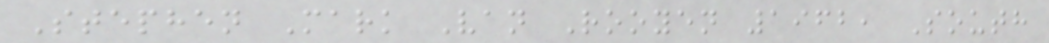Stephen Mark Van Rooyen 1962, South
